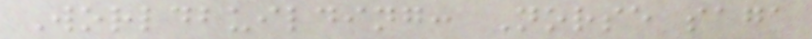Worldbuilding: Norse saga
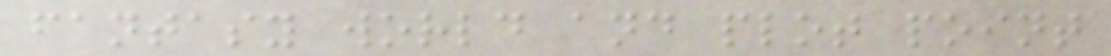fantasy world and plot point
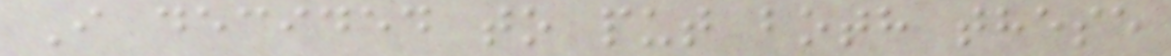I decided to put both these
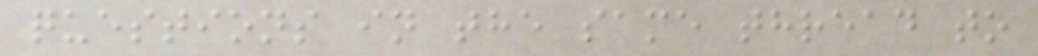questions in the same thread to
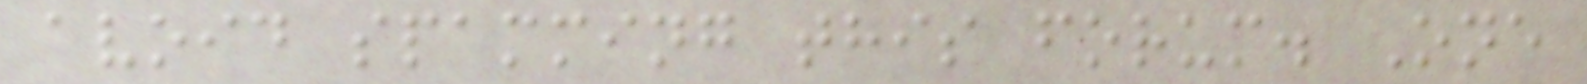avoid spamming this forum. One
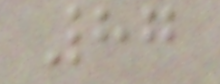87
